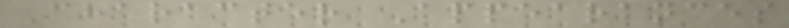Character Appearances
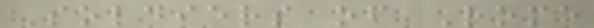Soldiers of Rome
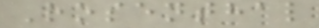Rosenthal
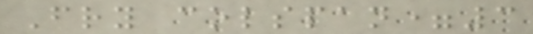Fry colspan=3
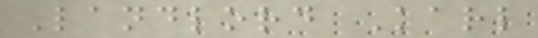Landlord Karl
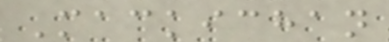Mackichan
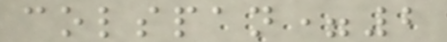colspan=2
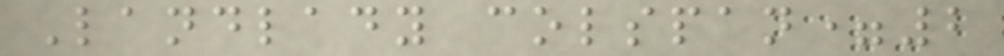Landlady colspan=2
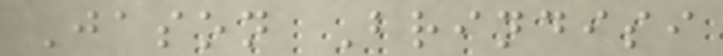Jason Brindisi
